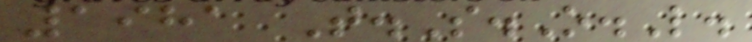1981 T.S.O.L.
